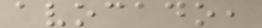avocado,
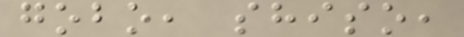gobo, shiso,
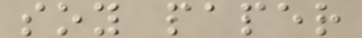soy paper
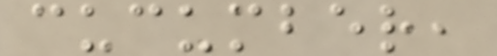cucumber,
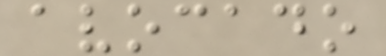avocado
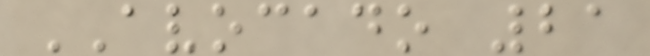AVOCADO 21
